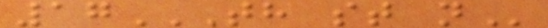17TH ST N
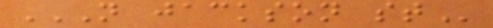N JACKSON ST
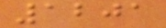1201
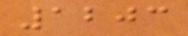1203
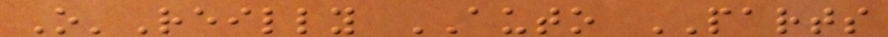O'Reilly AUTO PARTS
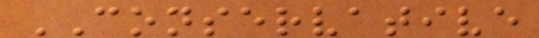CONSERVATIVE
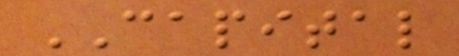CAPITAL
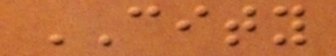CITY
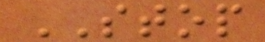STOP
